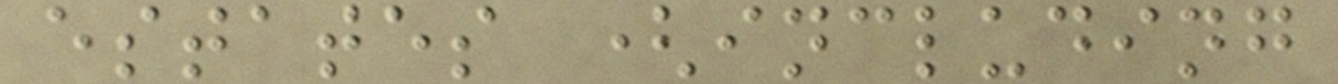estates (including
